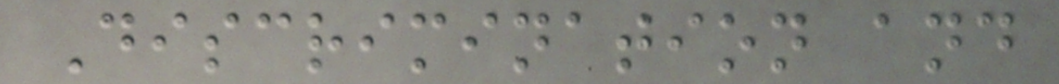Discrimination and
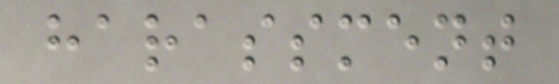harassment
